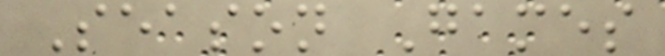Season Games
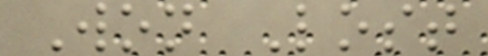Won Lost
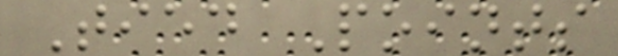Tied Points
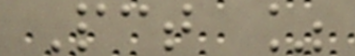Pct %
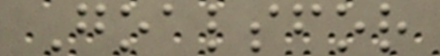Goalsfor
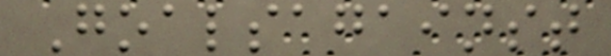Goalsagainst
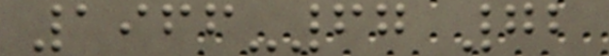1966-67 72
